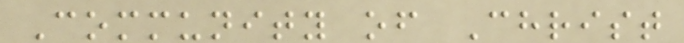Community of Christ
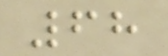68
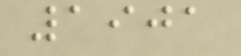1901
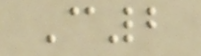C2
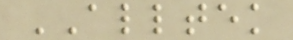ALLTEK
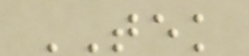TEK
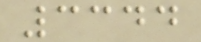3344
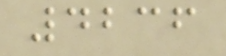4236
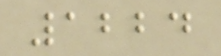1224
